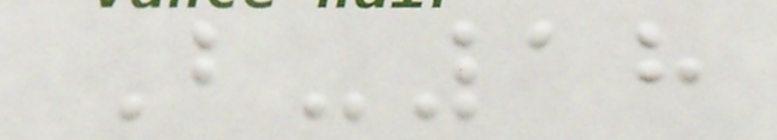B-18
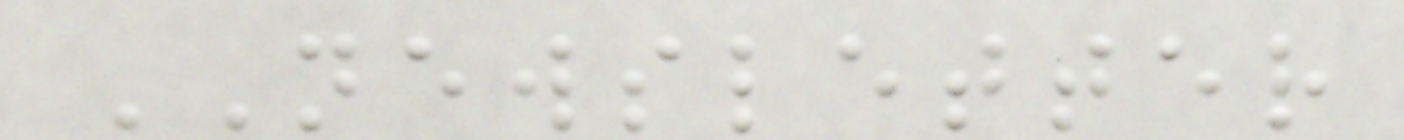NEWSLETTER
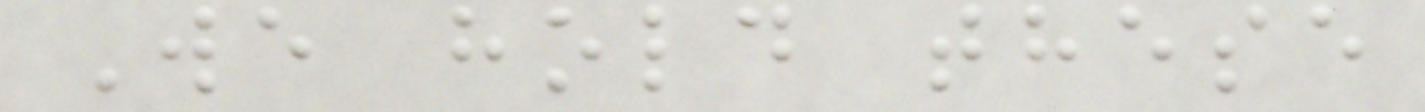We hold these
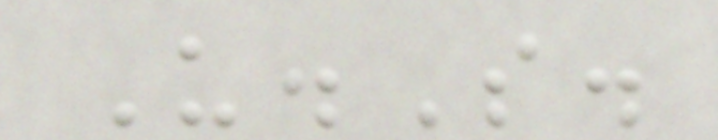U.S.
